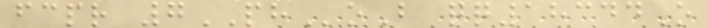fcpr 7PHoB qq18344O
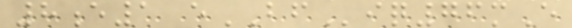8e1 eBFiq76mE
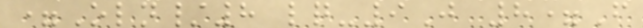=Oln/8 lq-9J 8=F
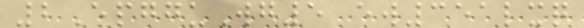2EpgguWg5 ew351lxq
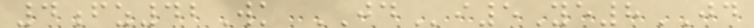4fz42Wk JDi5Ye8JD
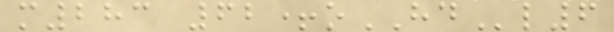m283 62+oHDl6
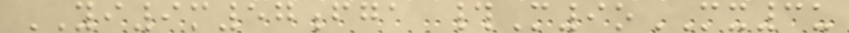YI9m57fga #M9oMX3u
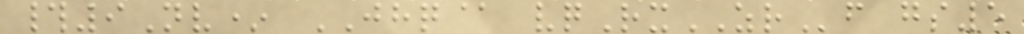#9Nv* JHQ@ vqRxZRf gs5
